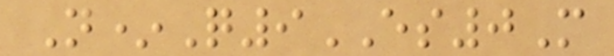N*Q9ES0M
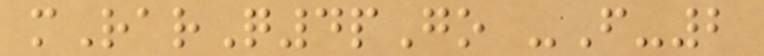mRarQ4pGo -F-2
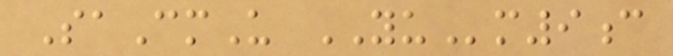SaCmU YUm9c
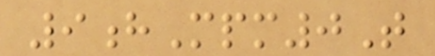9hMpm0T
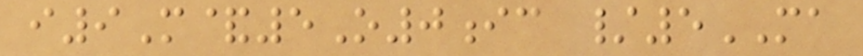i9M&5O0ic /5MA
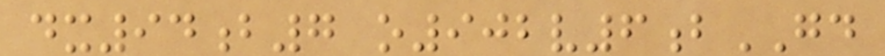dx94b7 o902v6bGD
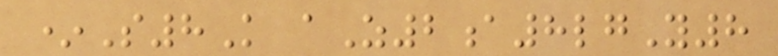*S8K aZ2a8lgY8
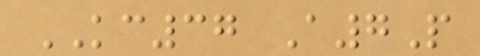KC37 A7P
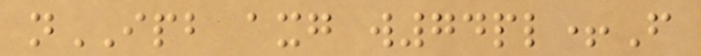nIPB axg w74pl+F
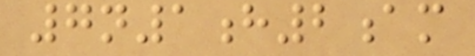7n1h2am
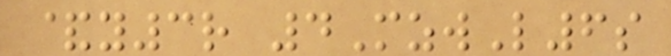&y3r 4MzwL6s
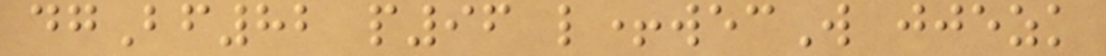dgBf82 p96 l+wecW jjezk
